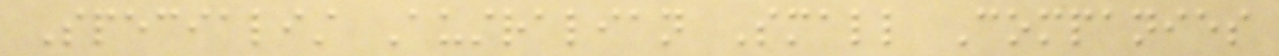Specialist Australian Small Companies
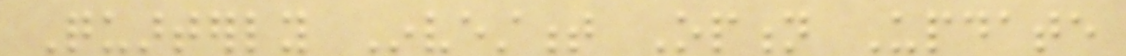Quarterly Investment Option Update
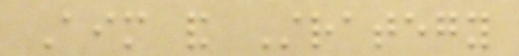Aim and Strategy
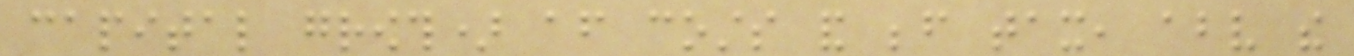capital growth) after costs and before tax, above the
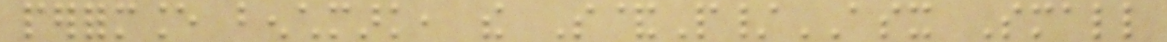performance benchmark, the S&P/ASX Small
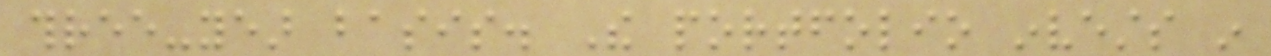three-year basis. The portfolio invests in
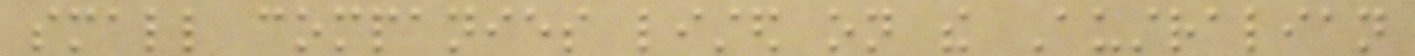small companies listed on the Australian
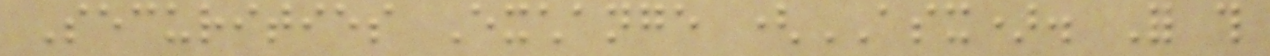Securities Exchange (ASX). For this
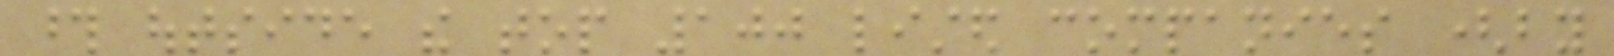those outside the top 100 listed companies (by
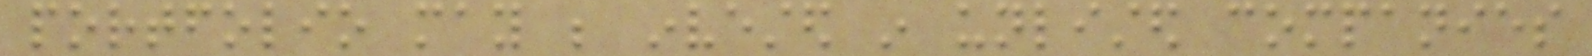portfolio may be invested in unlisted companies
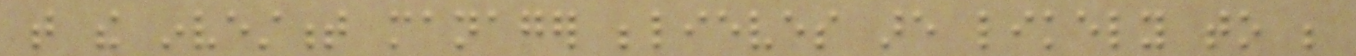that the investment manager believes are likely to be
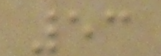53
